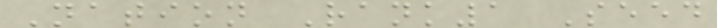Nation Rank1 Seed
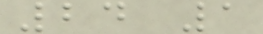24 1
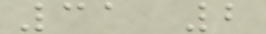31 2
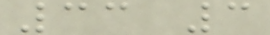33 3
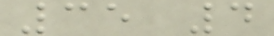35 4
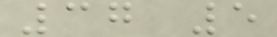37 5
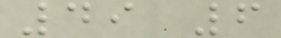49 6
